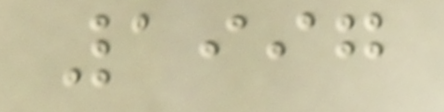1997
